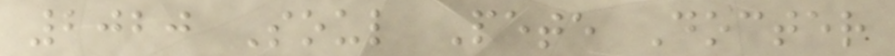2020 Soul Pete Docter
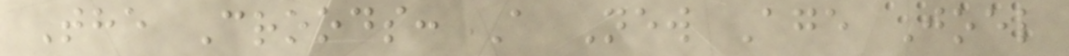The Croods: A New Age Joel
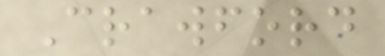Crawford
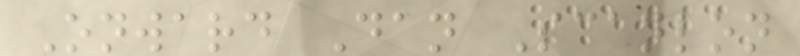Onward Dan Scanlon
